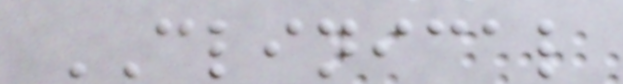CLINICAL
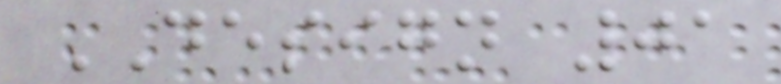DESIGN 01
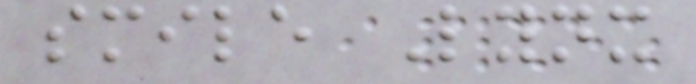smile Lynx
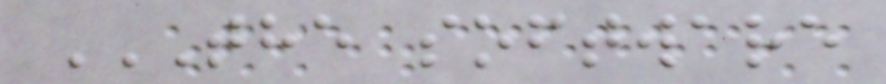THE SOFTWARE
